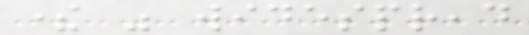there was widespread
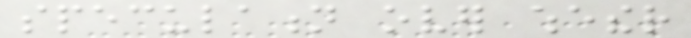speculation over whether
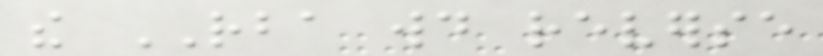the RBA would reverse
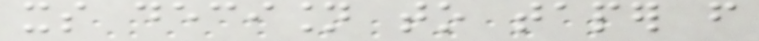its decision to taper from
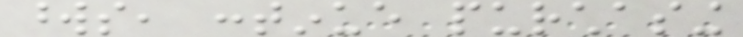words, continue purchasing
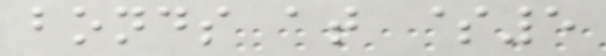bonds at $5
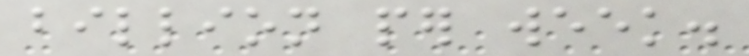billion per week.
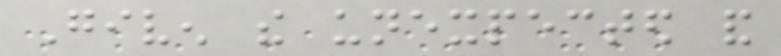Given the unexpected and
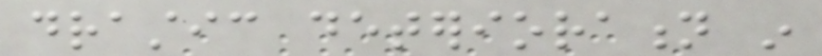drastic deterioration in
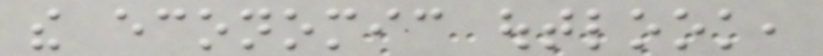the economic outlook,
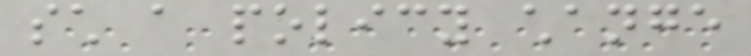such a policy change
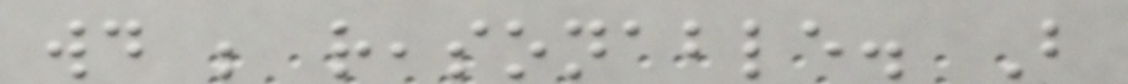would be reasonable. But
